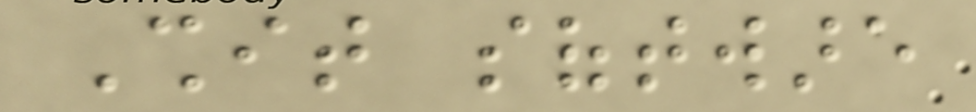Shit software
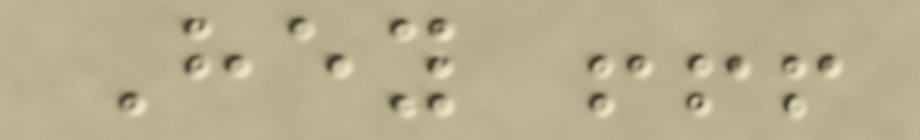Hey !!!
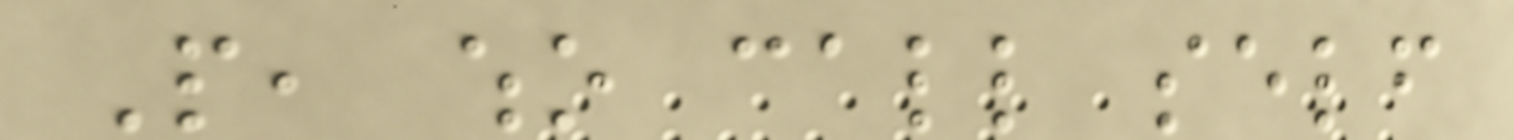People, who call self
